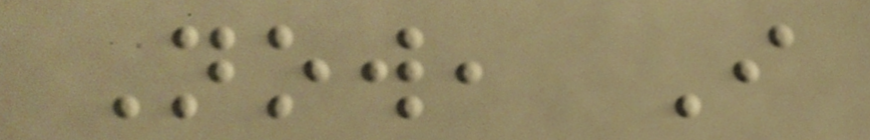Now, I
